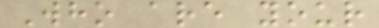Who are your
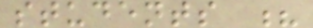students ?
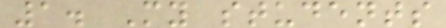1. My students
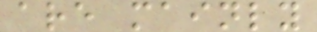are mainly
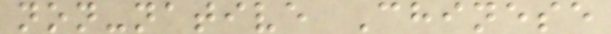non-native Chinese
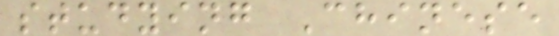studying Chinese
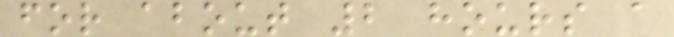for about 2 hours a
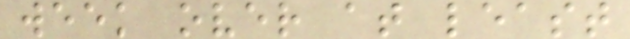week over at least
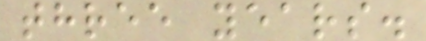three years.
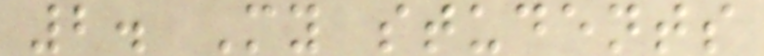2. My students
